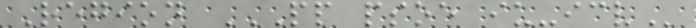Region PP PSOE IU-ICV
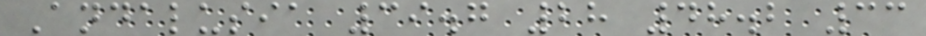Andalusia 39.7 28 48.2 33
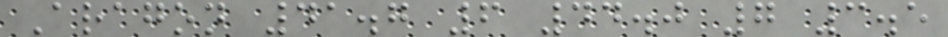Aragon 41.7 6 44.0 7 3.5
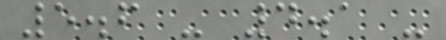5.6 - 4.1 -
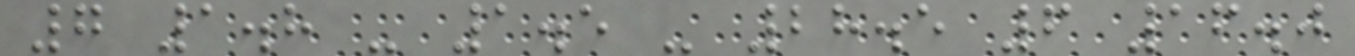7 1.8 - 1.5 - 28.5 6 16.0
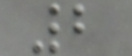2
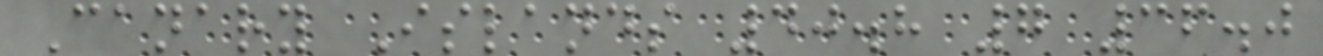Canary Islands 40.8 7 36.0
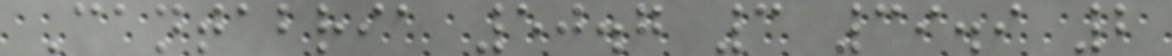Cantabria 50.7 3 39.9 2
